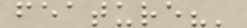feature?'
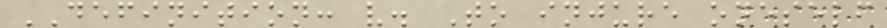DEFINITION: v. To injure oneself
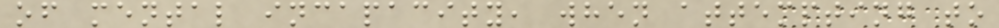of mental incapacity, when attempting to
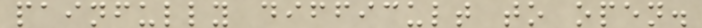painfully difficult to open.
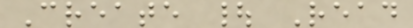Create | Read
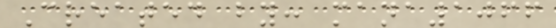Created by: mana1066
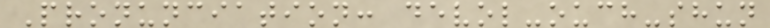Pronunciation: devol-ouch-shun
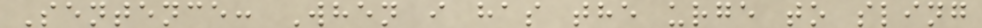Sentence: When i has the urge to sling
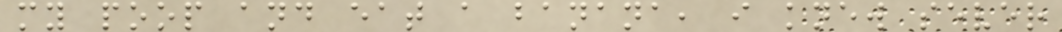my poop and eat a banana, i knew sever
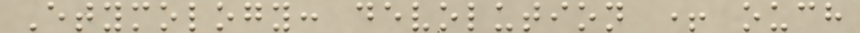Etymology: devolution + ouch
